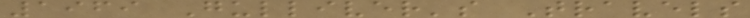1969 Gulliver's Travels
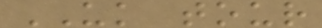UK tour
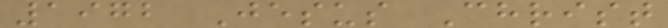1972 Jesus Christ
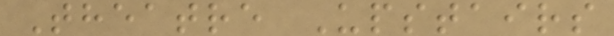Theatre Upstairs
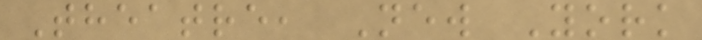Theatre, New York
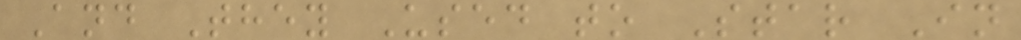And They Used to Star In
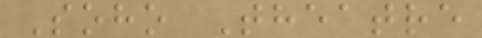Soho Theatre
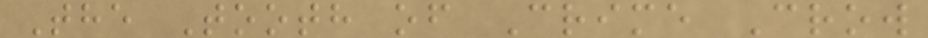The Tooth of Crime Crow
